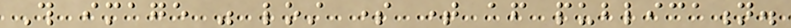This image was lost some time after publication.
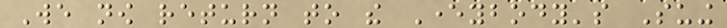We now return to the Everybody's Suing
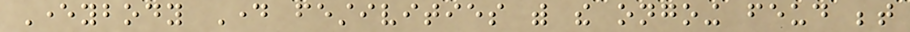Everybody Day festivities with the ongoing feud between
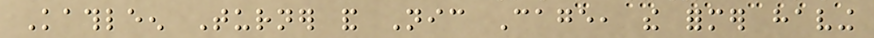Kathleen Turner and Nic Cage, the former having
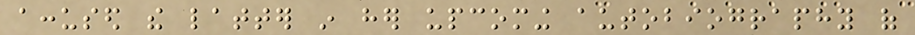accused the latter in her upcoming autobiography of
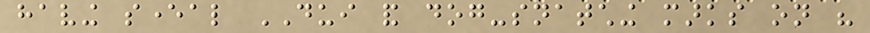having several DUI and dog-snatching marks on his
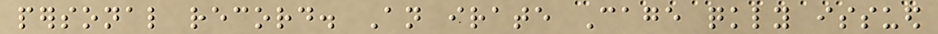personal record. An irate Cage quickly issued
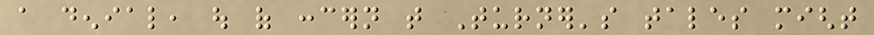a denial, out of concern that Turner's tales might
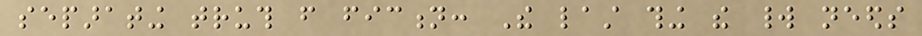separating truth from fiction: The last thing the world needs
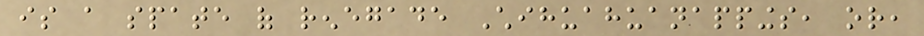is a spate of renegade Chihuahuanappings, or,
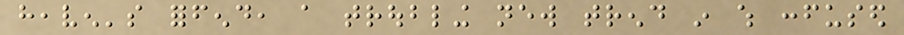heaven's forfend, a troubling new trend in which confused
